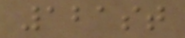121st
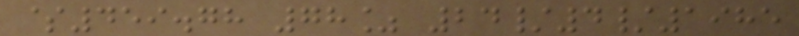$459.78 78% 24/4/1985
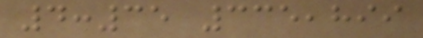4:35 335,899
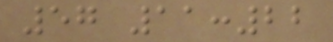57 11:22
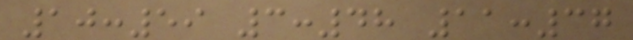10:59 3:48 11:37
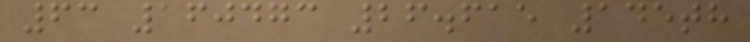63 160473 26.615 145th
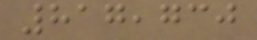817,730
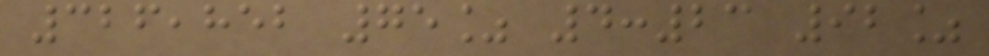326,852 75% 4:23 92%
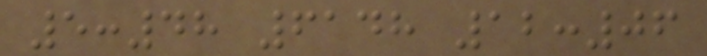5:48 6148 12:06
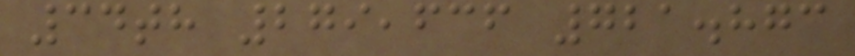34th 279,636 721.873
